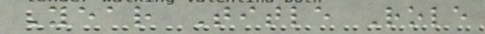Year Title Role
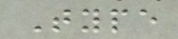Type
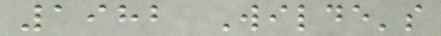1982 Wilde's
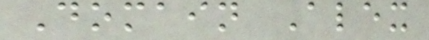Domain Alex
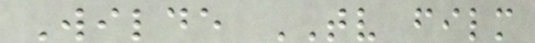Wilde TV film
